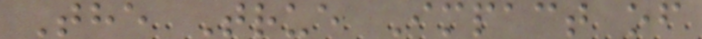The True Impact of
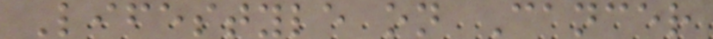Lifestyle on Cancer
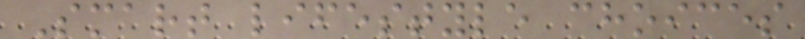Smart lifestyle choices
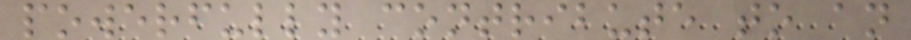powerfully contribute to an
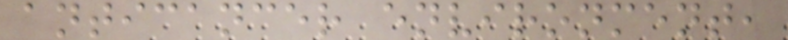anticancer environment,
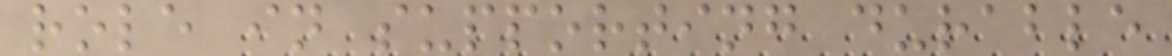role in supporting durable
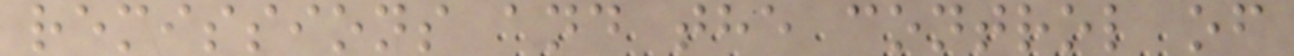remissions and the control of
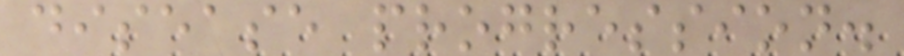disease progression.
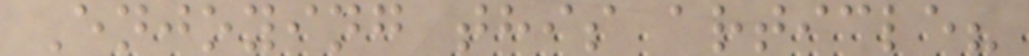Enjoying this article?
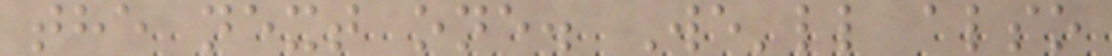the next one. We'll also
